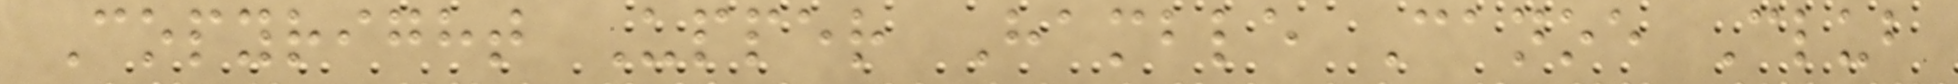Copyright Upper Hamble Canoe Club
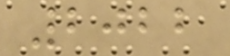2022
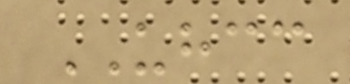UHCC
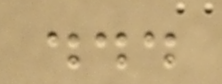...
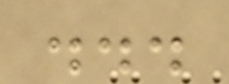...
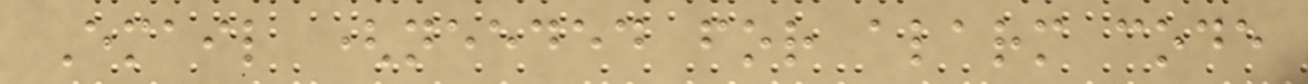Email (needed for alarm code
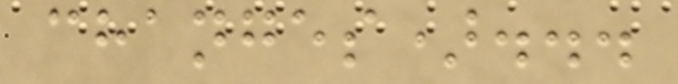changes)...
